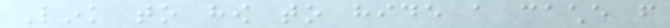Link to how to hide a cache from
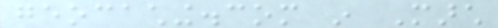geocaching.com in March
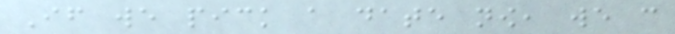If we pick a date now, we can
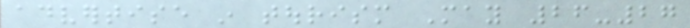advertise in tourism May 26-27
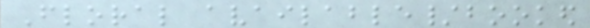Floral available/booked
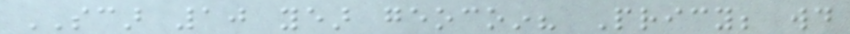SCAR 10 year geocoin? Pricy; would
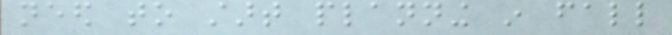need to start planning in fall
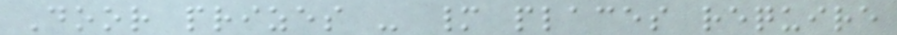Door prizes - many places require
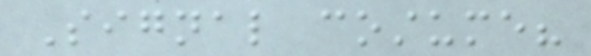Signal costume?
